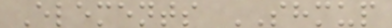Elements SHMUP
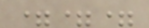===
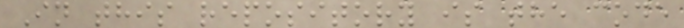In this repository is the code
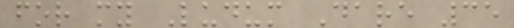for my Ludum Dare 35
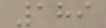189
